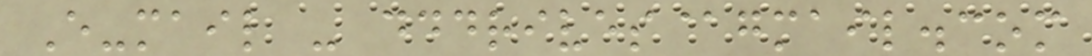E-mail - dddrives@gmail.com
